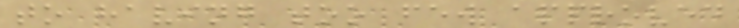to having too few approved
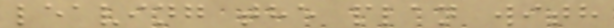leaving the plan with
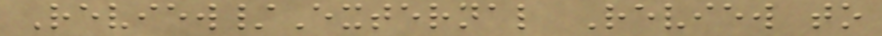Review/External Review to
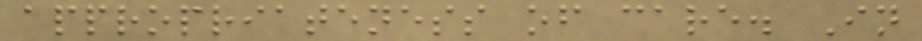appropriateness of care. In
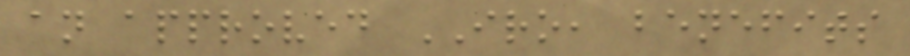an approved IRO, benefits
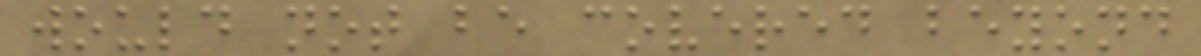would not be covered beyond
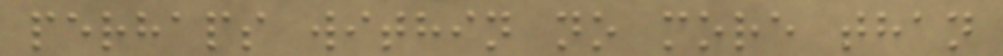perhaps within no more than
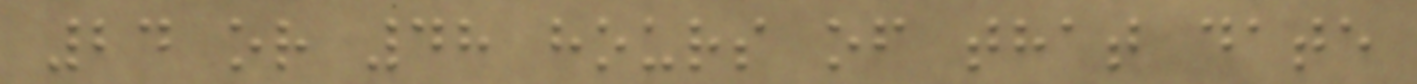24 or 48 hours of that date
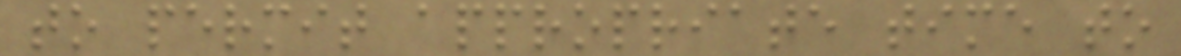to permit appropriate time to
